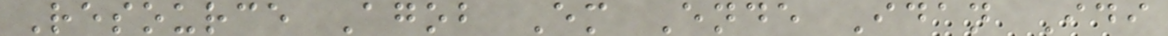Resource Agob Em Ende Idan Idi
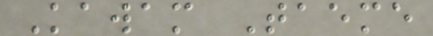Kawam Taeme
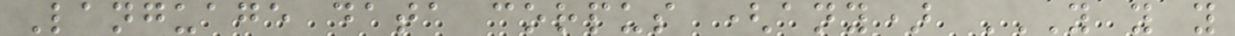Language data corpus (any) Y Y Y
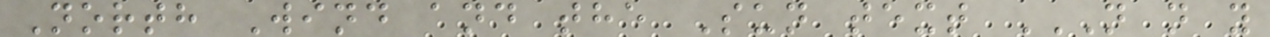North Wind and the Sun text N N Y
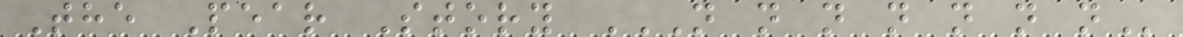The Pear Story N N N N N N N
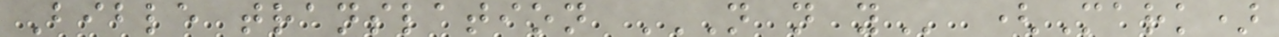Bible translation N N Y (Mark)
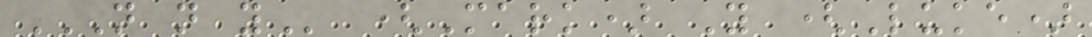N N Y (Mark) Y (Luke)
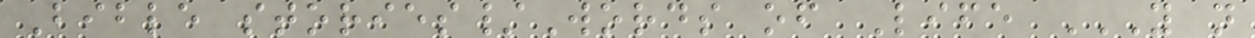Bible stories/Words of Life Y N
